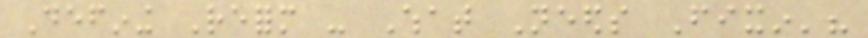Defining Reform - What Needs Fixin'?
